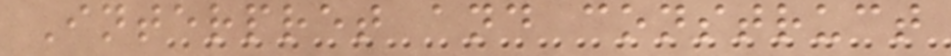Interpret and construct
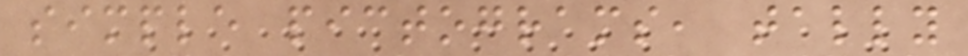simple pictograms, tally
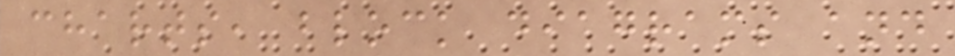charts, block diagrams and
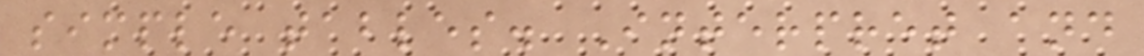simple tables. Interpret and
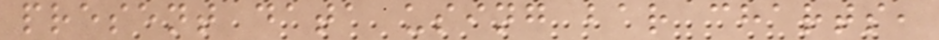present data using bar charts,
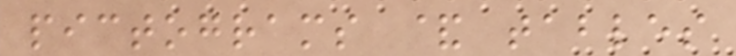pictograms & tables
